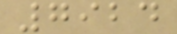7924
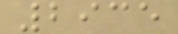2935
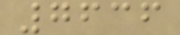7636
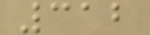312
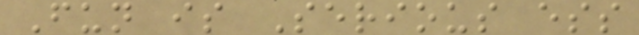Fun is Serious ess
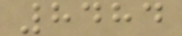8484
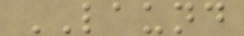LAUND
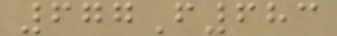677F683
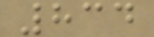834
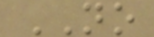NO
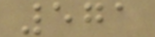571
